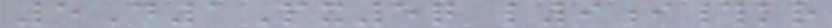5D1Px5q l9i#kr
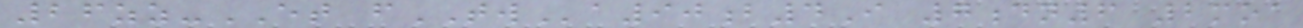26zz-ET fTWa90b4I 7dn6 2moa
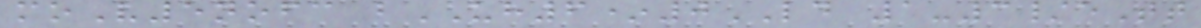moV5nofc bUH6*0LD 1-3/eTt
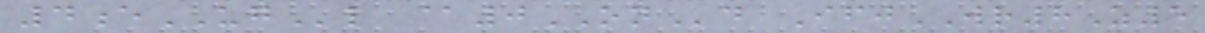4eUGl @0ONd IfjWR8Z5
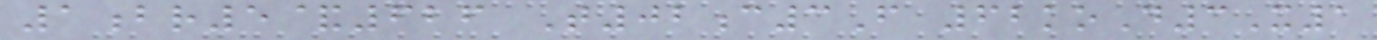1br5&626 T02c3F 62koD3X1
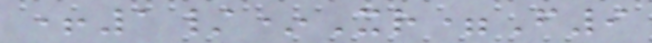+1/*Xr=F9
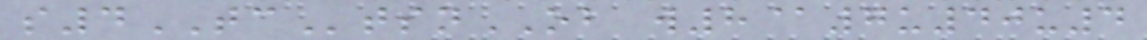s4TCtsnOB w8@7u40u4
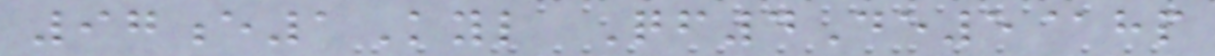97e1Kyl Qf4De5@hp
